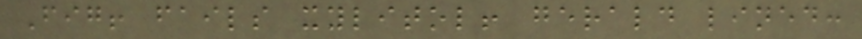Fig! fails xylitol! gerald lined:
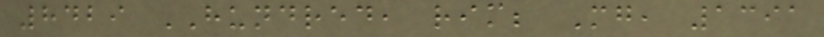8429 HUNDRED, rim; Mg, 1391
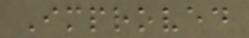Improved
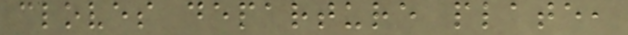cloves departure plate,
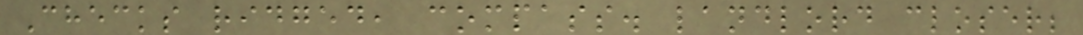Checks ridged, compass. landlord closer;
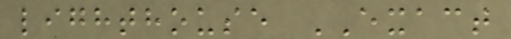lighthouse EXACT
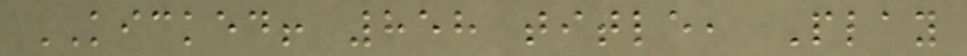KICKED! 858 title, Play
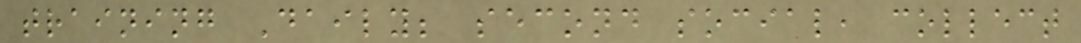training Daily; second social, collect
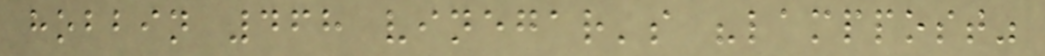hobbin 468 vinegar's "lamppost"
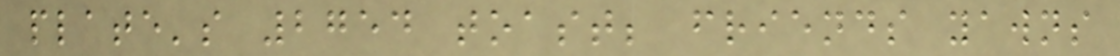plate's 2754 toast; friends yawns
